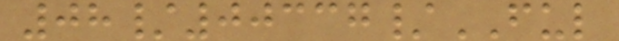08/00337/FUL
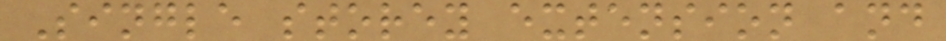Single storey extension and
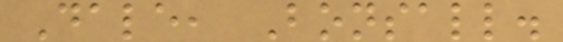Dale, Bonsall.
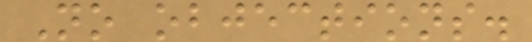No objections.
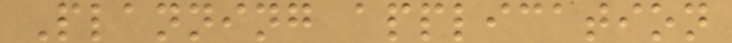Planning application
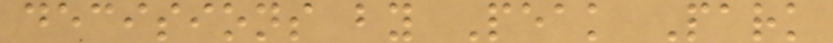decisions by Peak Park
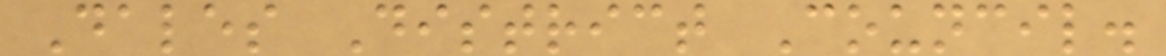Dales District Council.
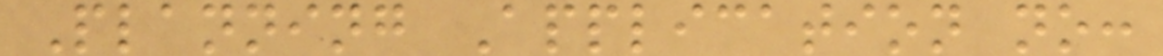Planning Application no:
